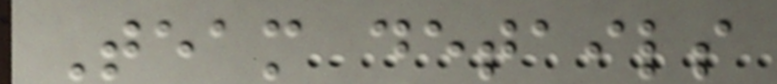Team details
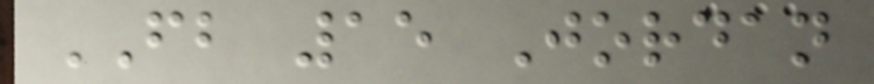FB 15 Jordan
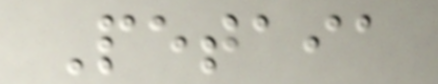Petaia
